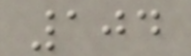104
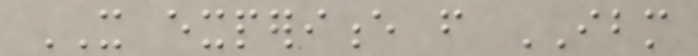IT experience from IBM
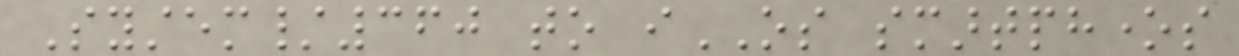System/360 to iOS smartphones
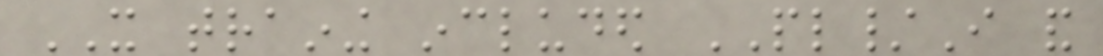IT training included PL/I and
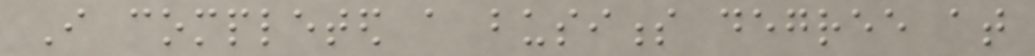I completed a business degree at
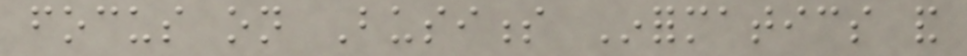focus on Business Informatics and
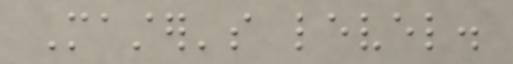Master's level.
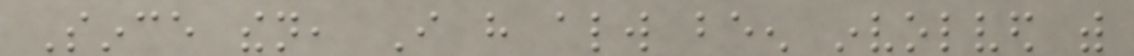Since then, I have always been involved with
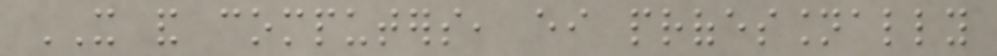IT and computers, either professionally
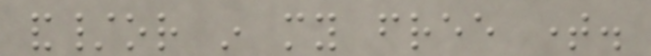and/or in my free time.
